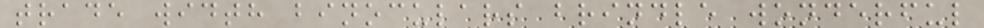trade width binoculars brindle wonderful
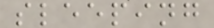sleeping
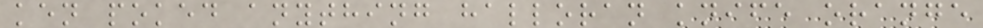ken poked anything halloran knife orange
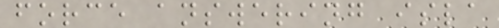force answering isla
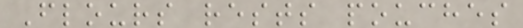Flours rests pouches
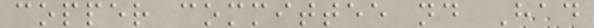copper committee nd Had
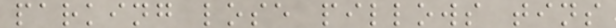parking lose pillows tins
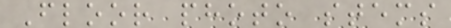Floor photo stems
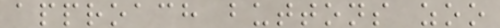approach buttons zoo
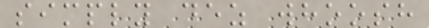simply dez whoosh
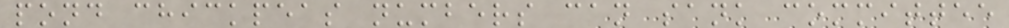pond chickpeas numbers can sank committee
